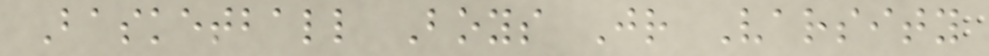Basketball Boys Jr Varsity
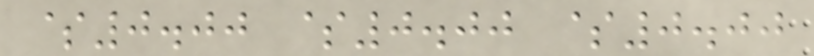$0.00 $0.00 $0.00
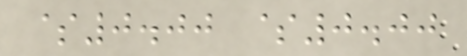$0.00 $0.00
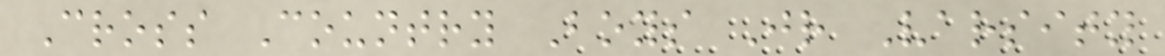Cross Country Boys Jr Varsity
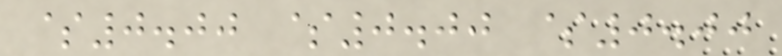$0.00 $0.00 $0.00
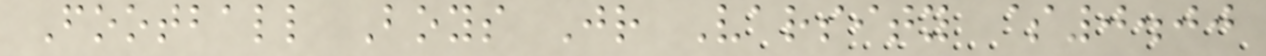Football Boys Jr Varsity $0.00
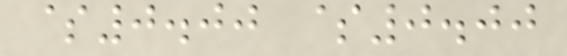$0.00 $0.00
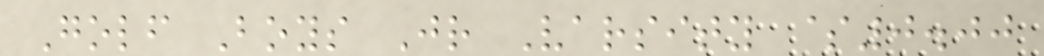Golf Boys Jr Varsity $0.00
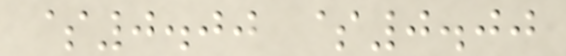$0.00 $0.00
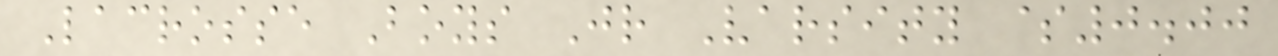Lacrosse Boys Jr Varsity $0.00
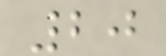20
